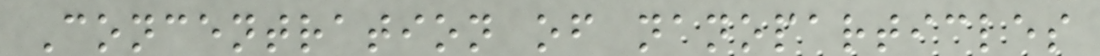Concentration of nanoparticles
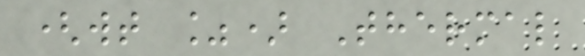(wt %) Thermal
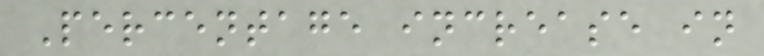Percentage increase in
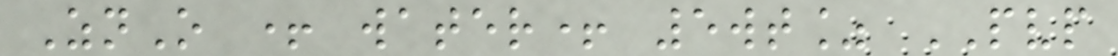ZnO + water+ 5wt% PVP
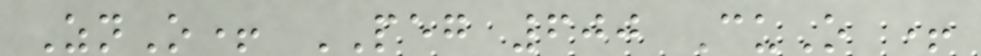ZnO+ PEG 600 CuO +
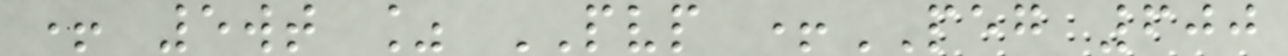+ 5wt % PVP +PEG 600
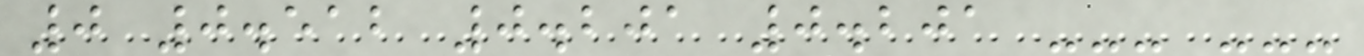0 0.512 0.201 0.201 --- ---
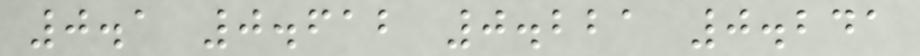0.1 0.612 0.221 0.241
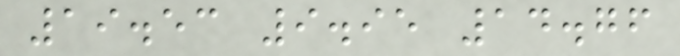19.53 9.95 14.76
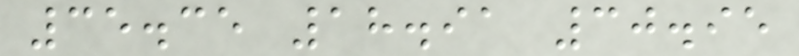35.35 18.91 30.95
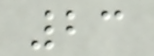23
